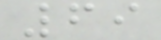69
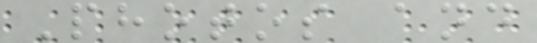Photos and
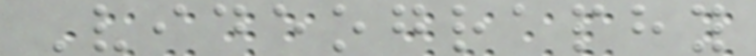Videography
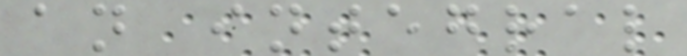an integral
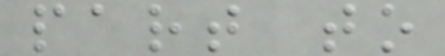part to
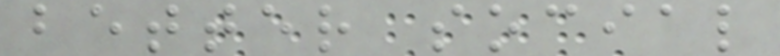better social
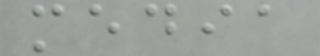media
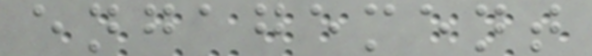engagement
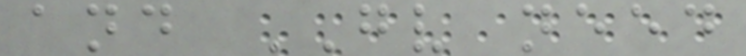and GV need
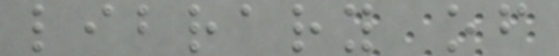library of
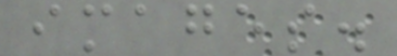images.
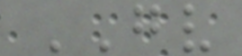GV
